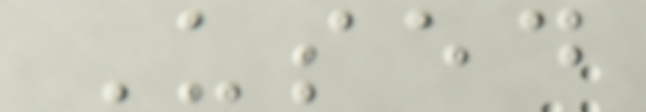Used
